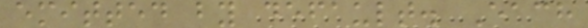emitted by default. Each
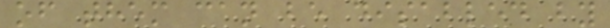of them can be disabled by
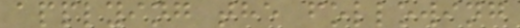applying the following
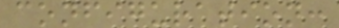configuration:
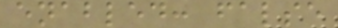enabled: false
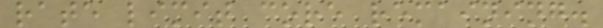rate limit core remaining.
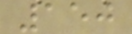150
